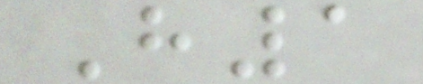H1
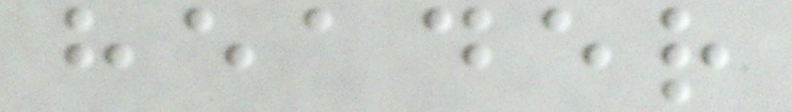header
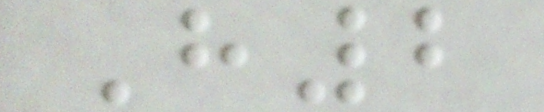H2
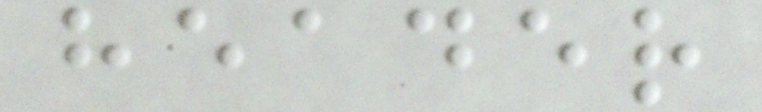header
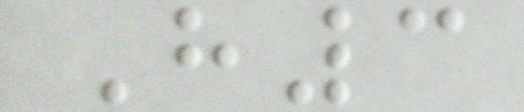H3
